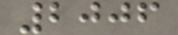2006
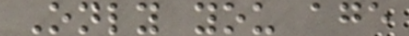Only you age
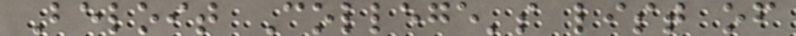Beloit College's list of
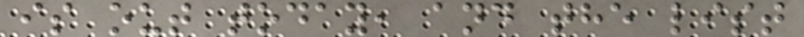is out today, and the list
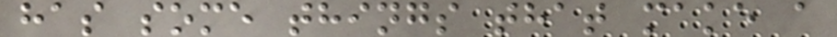has some things that make a
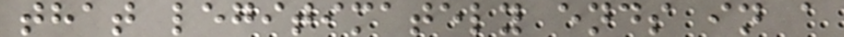that legitimately ends in a
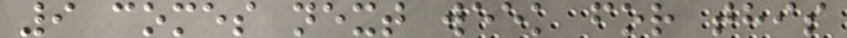9 comes next week for this
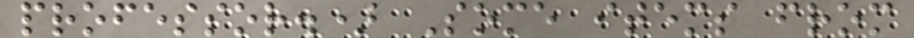professor.) Some items from
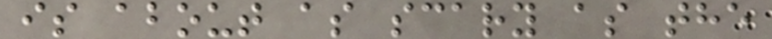is about as scary as the
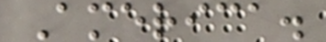America.
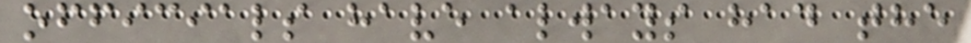officials have always had the
